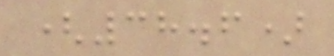(38.6)
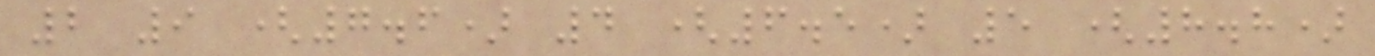2 9 (7.6) 4 (6.5) 5 (8.8)
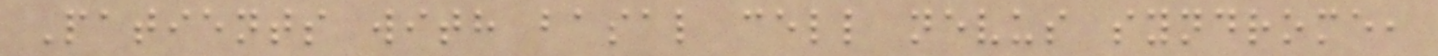Patients with basal cell nevus syndrome,
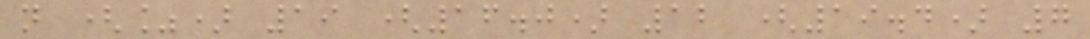n (%) 19 (16.0) 12 (19.4) 7
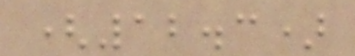(12.3)
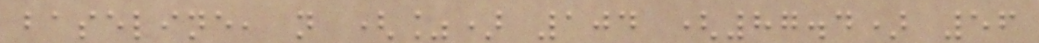baseline, n (%) 104 (87.4) 56
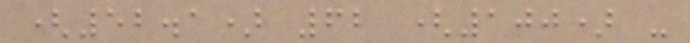(52.1) 62 (100) -
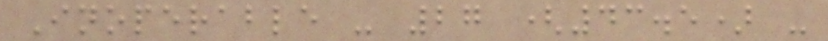Inoperable - 27 (43.5) -
